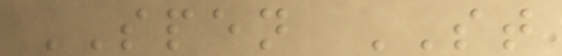SPEN ST
